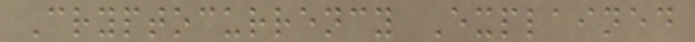Cryptocurrency Explained
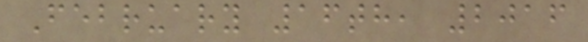February 16th, 2016
